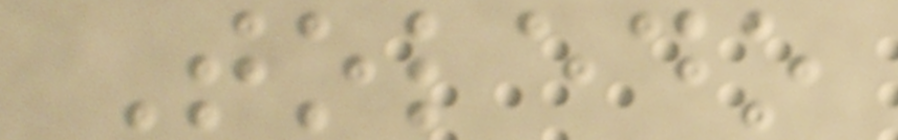Toledo
